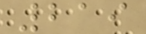219
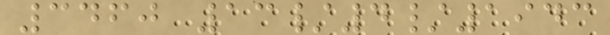3460 13/4/1943
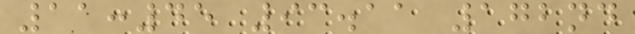11:45 93.11 172nd
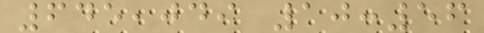645,049 10:56
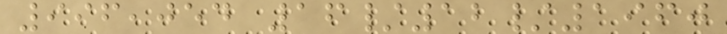996,054 16/12/1960
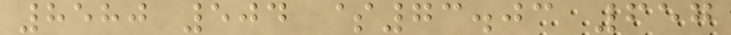8580 504 $73.03 657
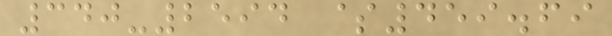340-2594 $459.69
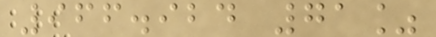966.924 71%
